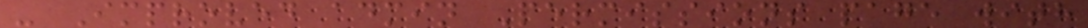- Improved admin Permissions page with
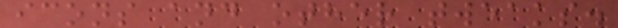icons and other tweaks.
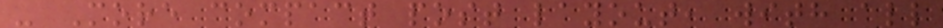- More compact post layout, with all
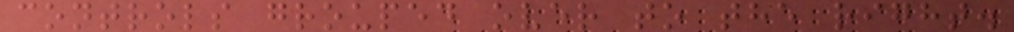controls grouped over to the right.
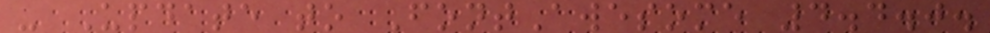- Update to FontAwesome 4.4.0.
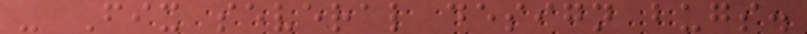- Fix several design bugs.
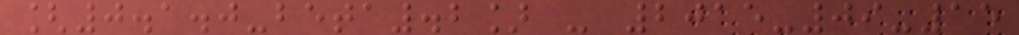[0.1.0-beta.2] - 2015-09-15
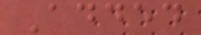Added
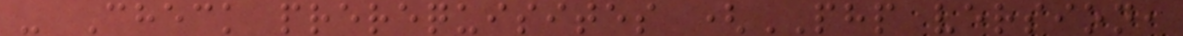- Check prerequisites (PHP version,
